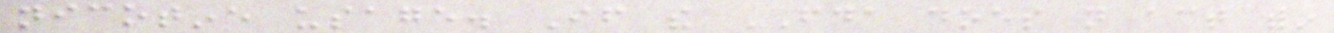nicotine usage. If the FDA does not act within
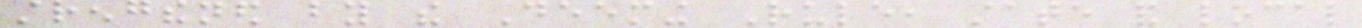strengthened by the Deeming Rule, state and local
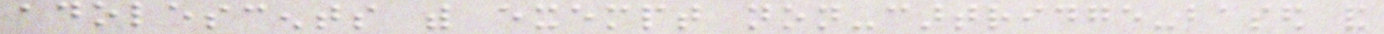adolescents with exempt non-cartridge-based and
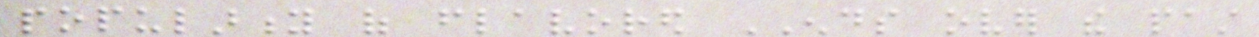popularity of flavored ENDS over the past
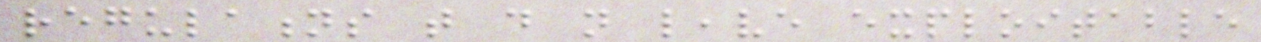regulations that do not leave exploitable
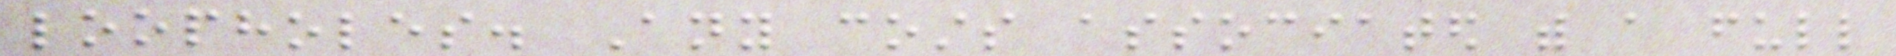loopholes. Any costs associated with a full
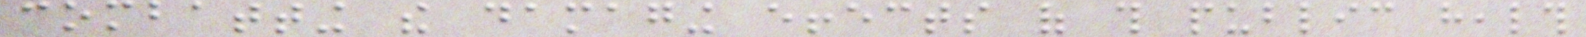combatting the damaging effects of this public health
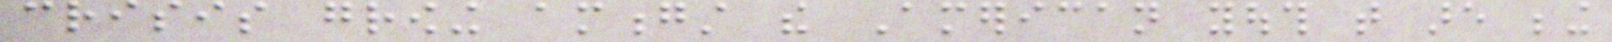crisis growing amongst the American youth that are being
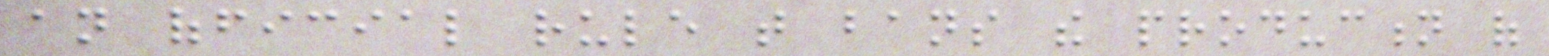an official rule that bans the production of
